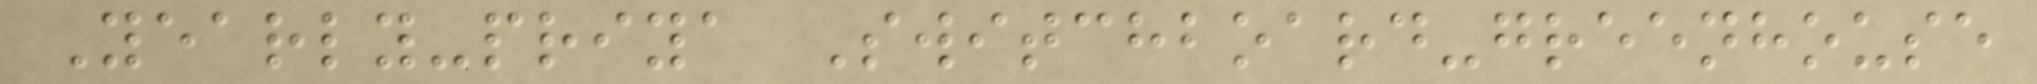Yearly-priya Switchboard-greenhouse
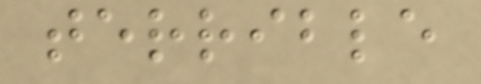terrible
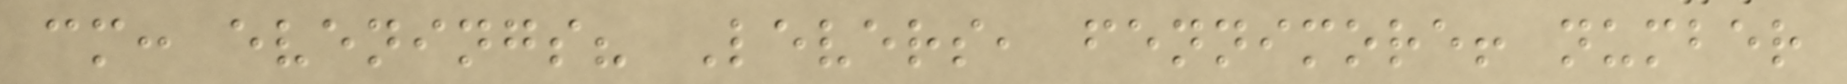cm: evenings? Levers, fennimore! number
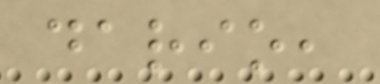dario,
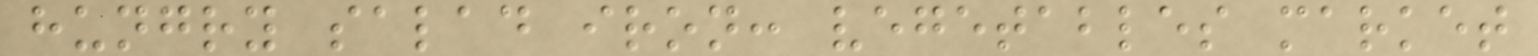hungry salad iron: vegetables market
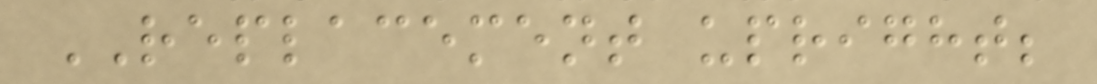REPLACEMENT upright;
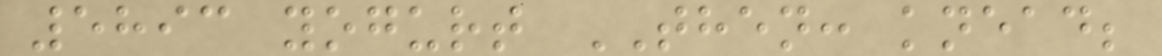5893 yogurt THEN: knead;
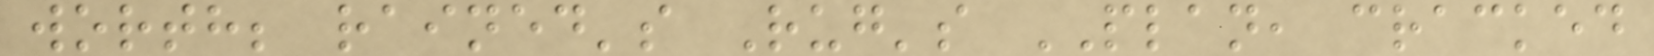worth; rained's Rug's PLAN, cracked
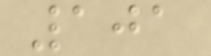101
